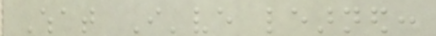What I've learned:
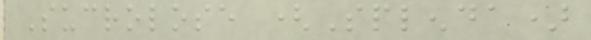Sucrolose (Splenda)
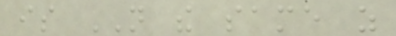is NOT the same as
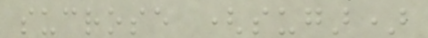sucrose (sugar)
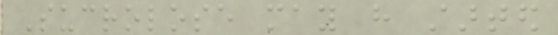Sucrolose may have started
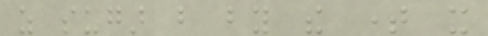as sugar but by the time it
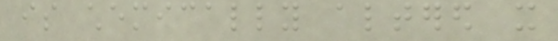is chemically altered it
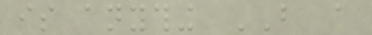is anything BUT a
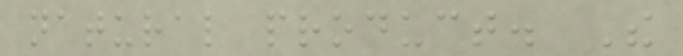natural product. The
